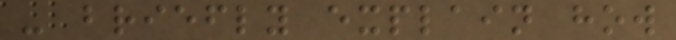- briefly explain how
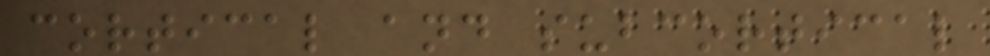cortical and subcortical
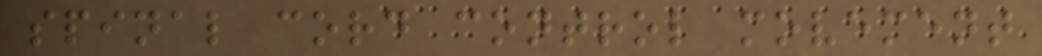spinal cord control movement
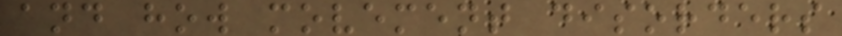and how movement disorders
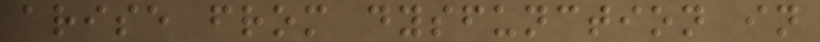arise from dysfunction in
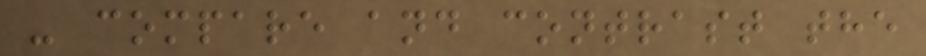- compare and contrast the
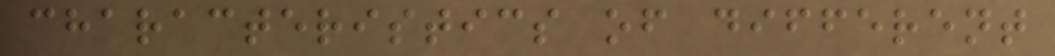characteristics of different
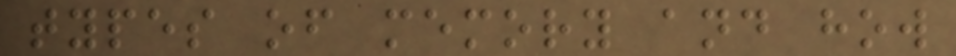types of memory and how
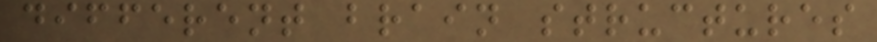different brain structures
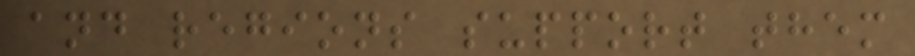and regions support them
